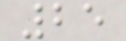25
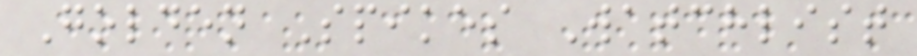Golden Spikes Watchlist
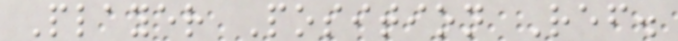Player Position Ref.
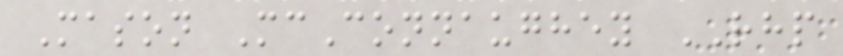Mason McConnaughey RHP
